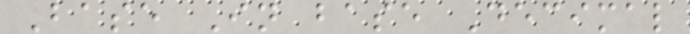Base In base Decimal
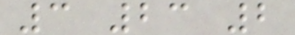3 23 2
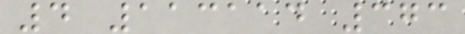4 113114 373
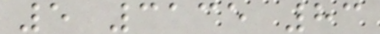5 3135 83
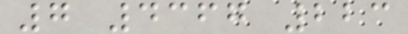7 4367 223
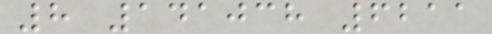8 141038 6211
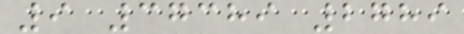9 37389 2789
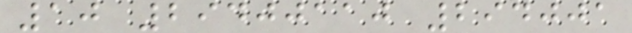10 29400110 294001
